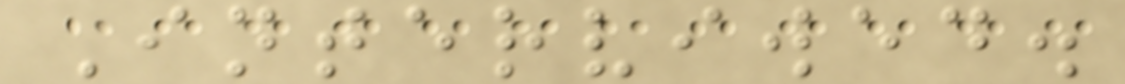Interviwed.
